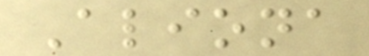Aliona
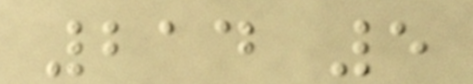214 5
